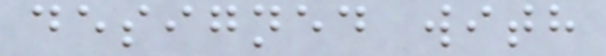designed with
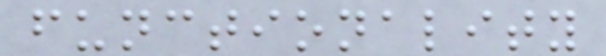functionality
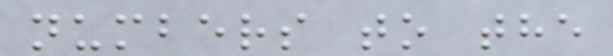numbers to the
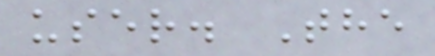user. The
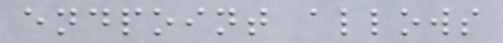endpoint allows
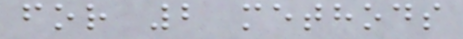for 2 methods
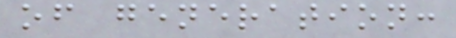of generation:
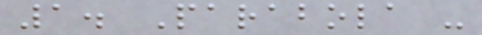1. Parabola -
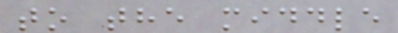to the middle
